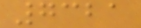7321
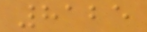8125
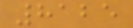8125
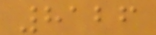8126
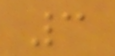3
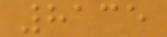8135
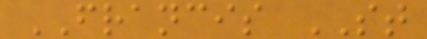FRANCIS ST
